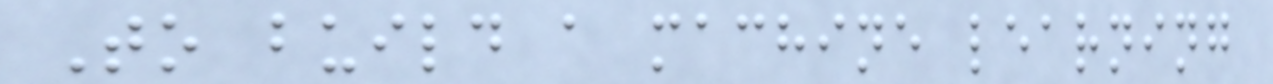To build a machine learning
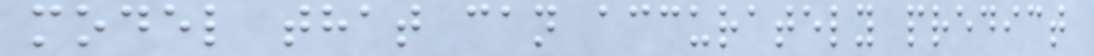model that can accurately predict
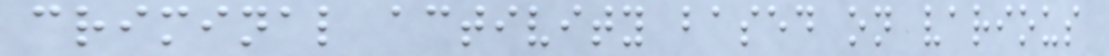criminal activity based on various
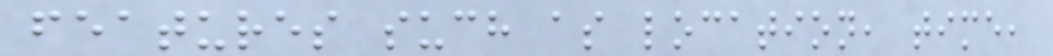features such as location, time,
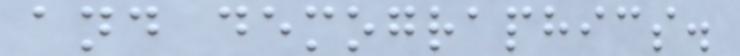and demographics.
